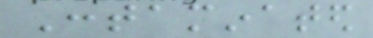Contaminated
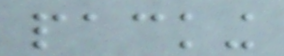packing
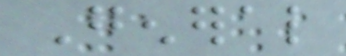General
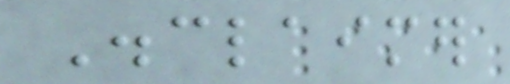Disclaimer
